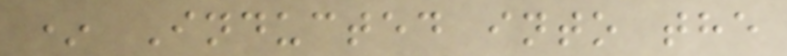* Inducted into the
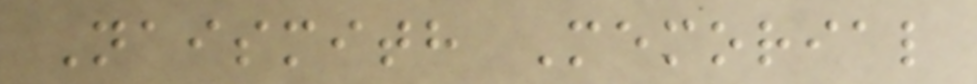Naismith Memorial
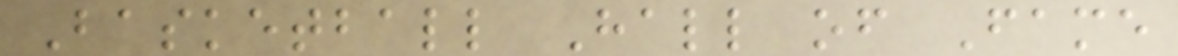Basketball Hall of Fame
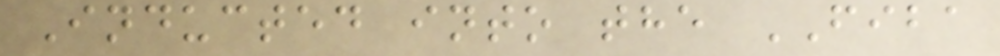Inducted into the FIBA
